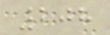208
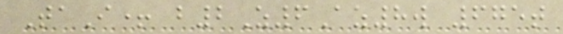TaI+ b2Z6Az8w 675t
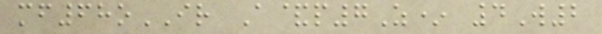mf68oIR A&p7Z* 4W2
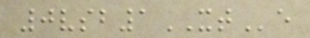0vsb1XTe
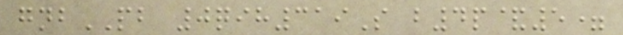gnbPB 0qih319S b4p&5=
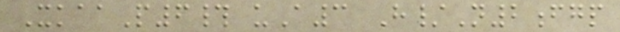XkaaP6# uA3 H/N2fgp
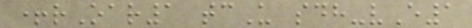+rOar1 tcU sdh-vE1
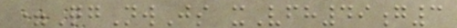=QgNwJs xVfh49g3
